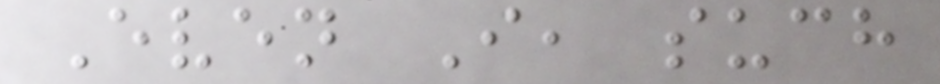Even I, such
